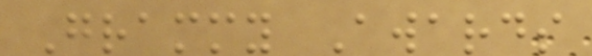Grammy Awards
